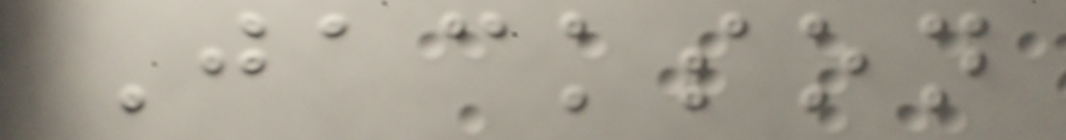Jackson
